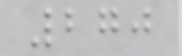270
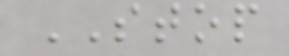STOP
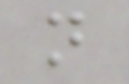n
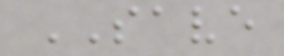SAVE
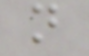n
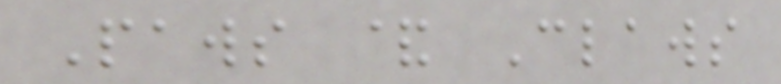Paws & Claws
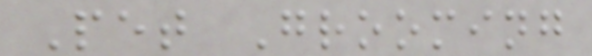Pet Grooming
